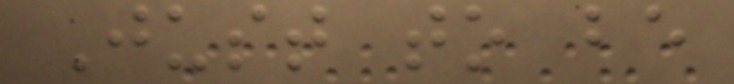Just to be
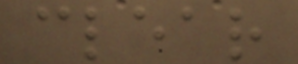clear
